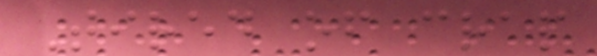Tired of crap
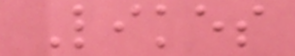Likes
